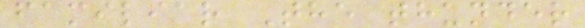familiar The thunder
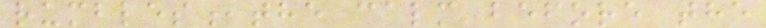rumbles,the calm before the
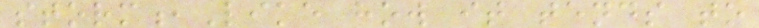storm,Like how it tends to
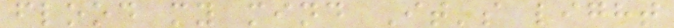flood my mind It's light
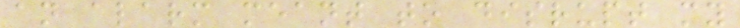an alarm meant to disrupt my
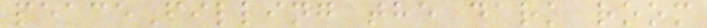peaceFilling the dark room
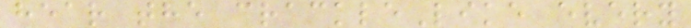hear the crackleLike every
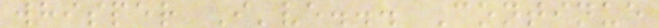whisper I've... Continue
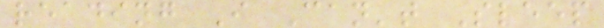reading I Can't Sleep
